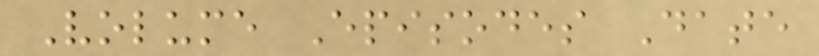Volume Episodes Date
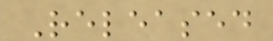Released
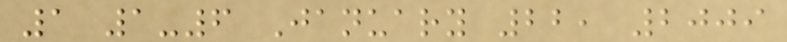1 1-6 January 22, 2009
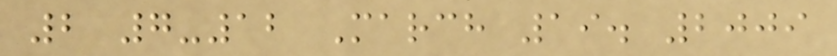2 7-12 March 19. 2009
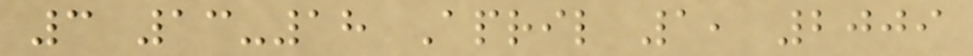3 13-18 April 1, 2009
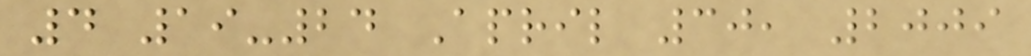4 19-24 April 30, 2009
